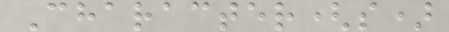Character(s)
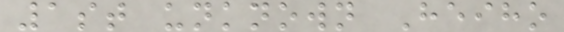1st unknown Heiho
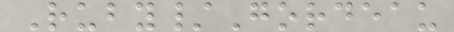Ruby/Gordeau
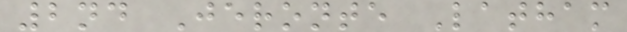2nd Jeronte Latham
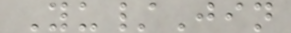Yu/Jin
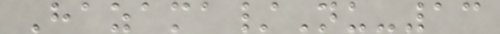Hazama/Nu-13
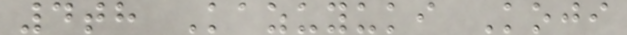4th Kazuyuki Koji
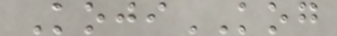KojiKOG
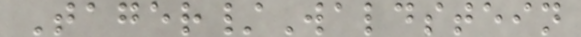Tager/Waldstein
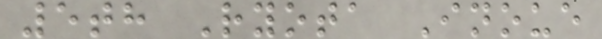5th Ryota Inoue
